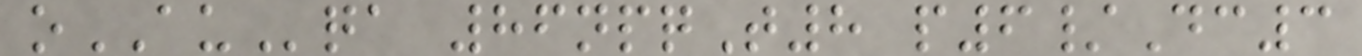oAUqa 86npqT8 p6/Dc3
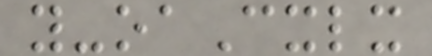y-oaCxlx
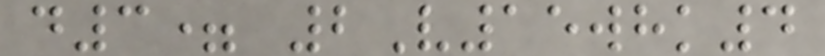d3= 2V15whk4
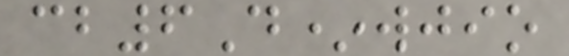cb6D*wjio
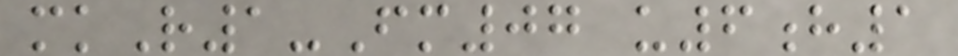mkR1-Fm07 u6h1
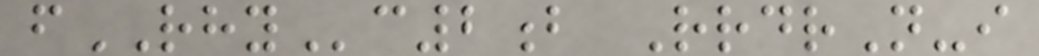fRHYc2b RrdrN-i
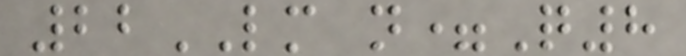22LM n=Q8
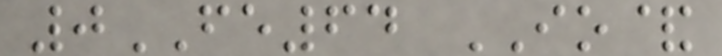0FE64 IO&
